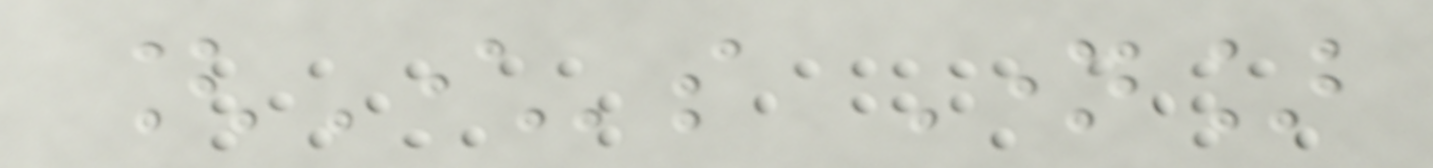[Character's Name]
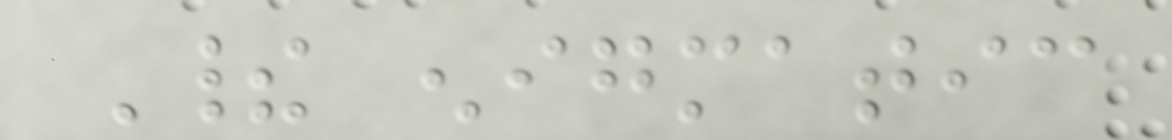Their enigmatic
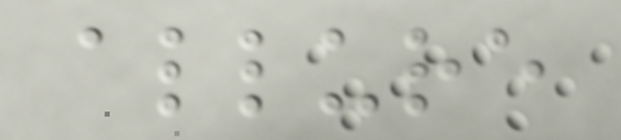allure
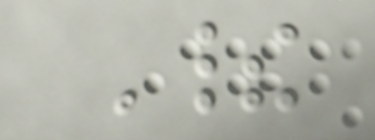Their
